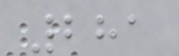281
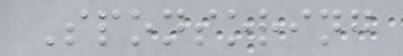Sponsoring
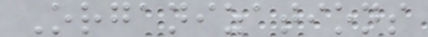Organizations
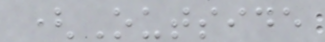(Outside
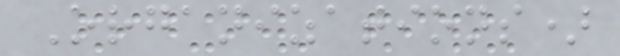Organizations)
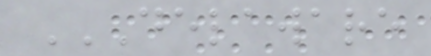DELAWARE
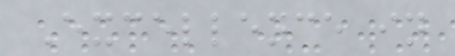Excellence in
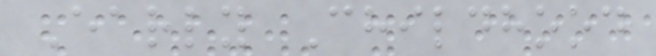Early Childhood
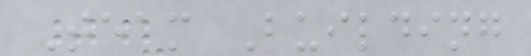Team Building
